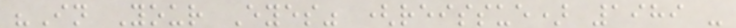"In Your Eyes" (reissue) 1989 -
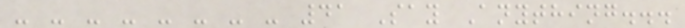- - - - - - - - 41 Say Anything...
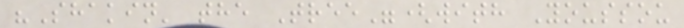"Shakin' the Tree"(with Youssou
